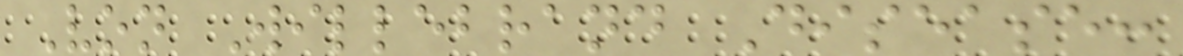Von Willebrand Disease:
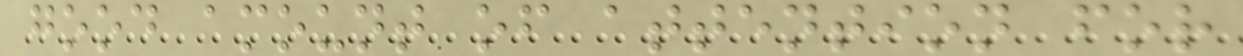good amount of attention for
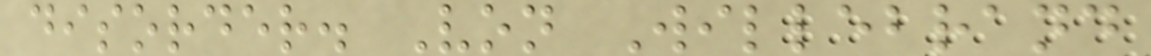disorder. Von Willebrand
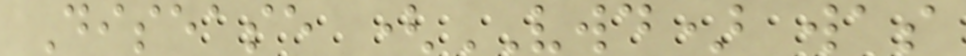Disease (VWD) was
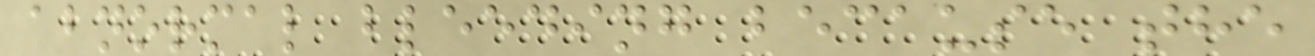abnormal bleeding because the
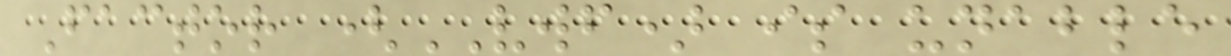Factor (VWF) is unable
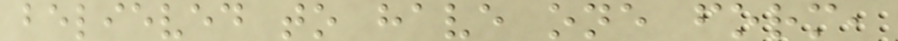believed to have one form,
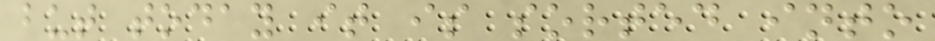but today it is sorted into
